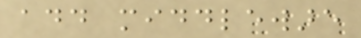add middleware
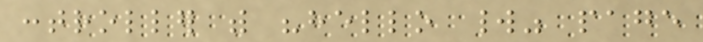controller with "hello world" page
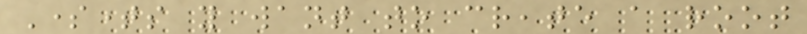Sometimes you want to create a root
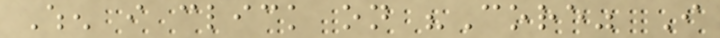When i click on "Core" I
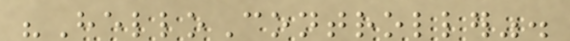"HelloController".
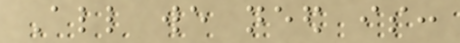All we need is:
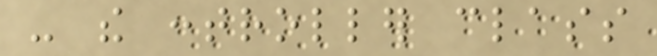- the controller class
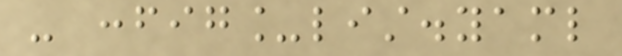- config_list.yaml
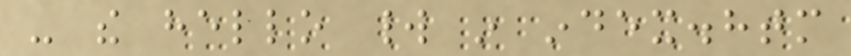- the hello world in index.htm
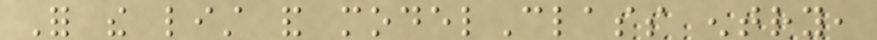For the list and modelClass entry,
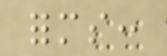forms:
